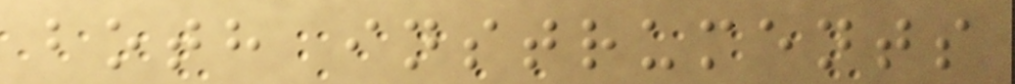both instruments
